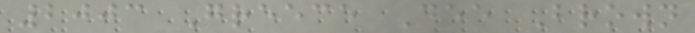2003 Greece Dee Brown
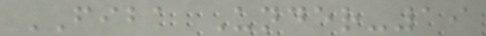FIBA Under-19
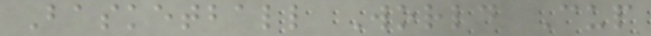Basketball World Cup
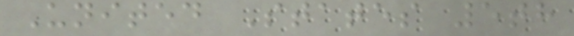United States 5th
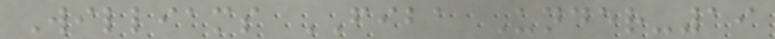Williams FIBA Under-19
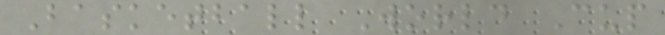Basketball World Cup
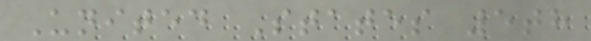United States 5th
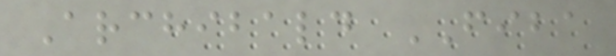Archibald FIBA
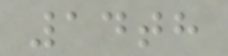14th
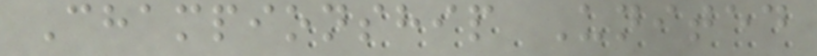Championship United
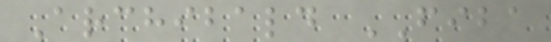Archibald FIBA
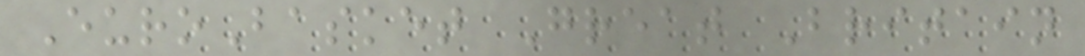EuroBasket Great Britain
